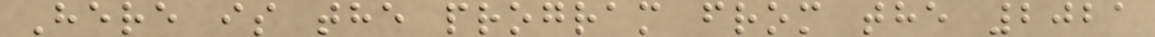Here is the program from the 2021
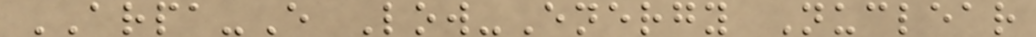ARPA-E Low-Energy Nuclear
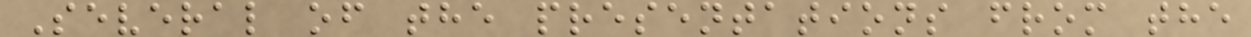Several of the presentations from the
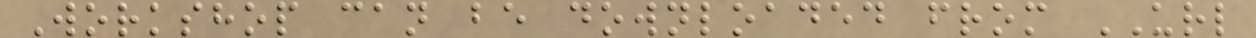Workshop can be downloaded from URL
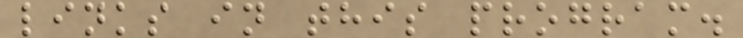links in this program.
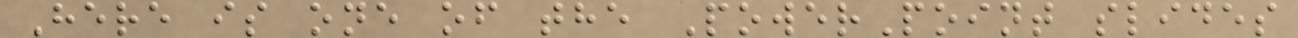Here is one of the PowerPoint slides
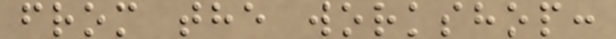from the workshop:
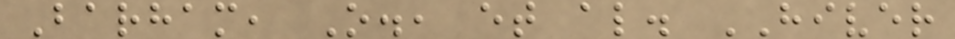Barham, O., et al. HIVER
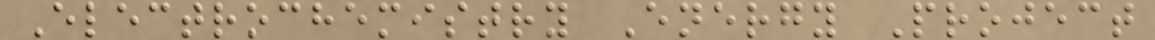Electrochemistry Energy Project
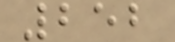252
